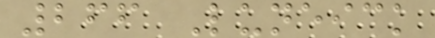266 Luneick
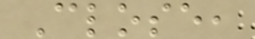Close,
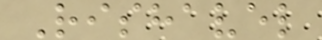Rishavel
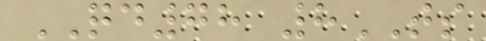QD78 8TS
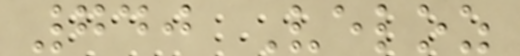740 Veloz
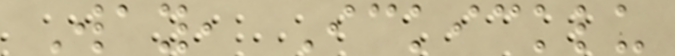Way, Ickicklu
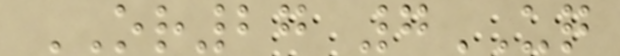OR27 7UQ
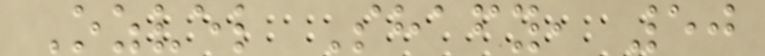Ozvel Shafy, 50
